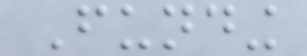Funding
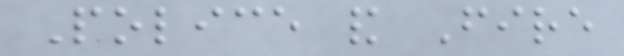Police and Fire
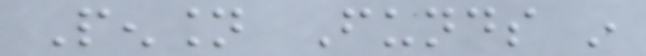Pension Funds in
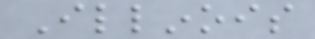Illinois
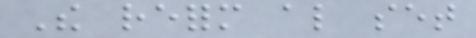The reform also set
